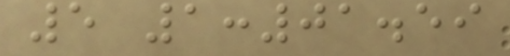5 1:01.59
